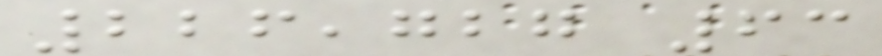226,727 63
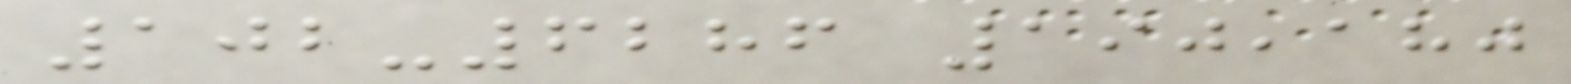102-6286 190,180
